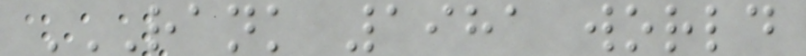RANK 1981 WORLD
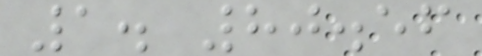1. 80.56
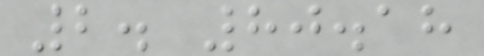2. 80.18
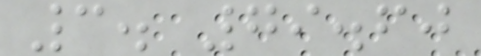3. 79.60
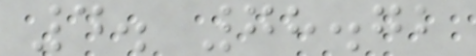4. 78.72
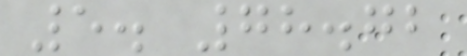5. 78.72
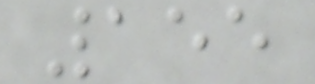155
